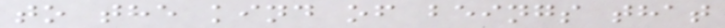to the kind of beings that
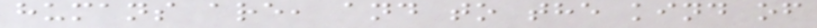humans are, and to the kind of
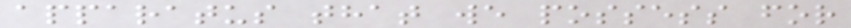apparatus that we possess for
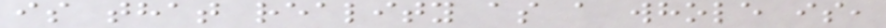is that reality as a whole is,
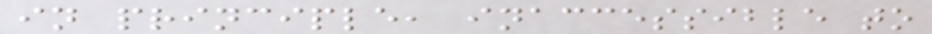in principle, inaccessible to
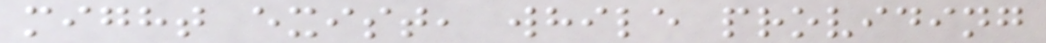might exist, while providing
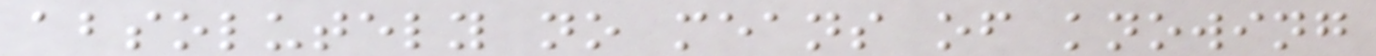absolutely no means of knowing
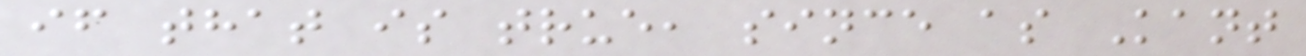if that is true, since as Kant
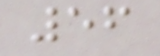56
